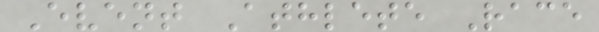Event Athlete Race
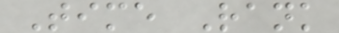Time Rank
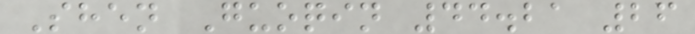Shen Guoqin 44.21 26
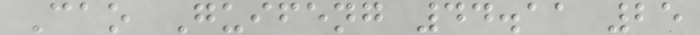Cao Guifeng 44.11 25
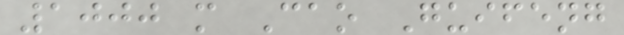1000 m Cao Guifeng
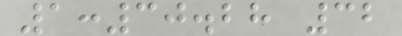1:30.28 32
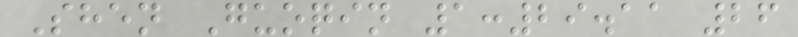Shen Guoqin 1:29.11 26
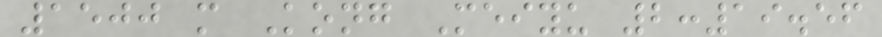1500 m Kong Meiyu 2:19.56
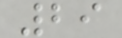29
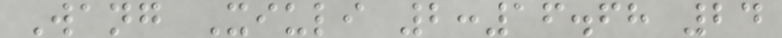Wang Xiuli 2:16.68 24
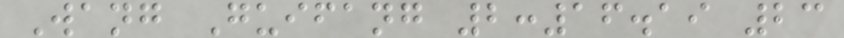Wang Guifang 2:16.19 23
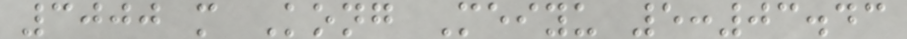3000 m Kong Meiyu 5:03.43
